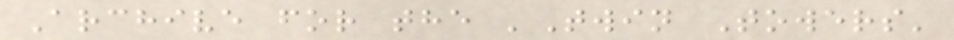Archive for the 'Twin Towers'
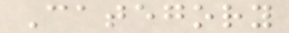Category
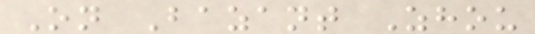On Bazant Zhou
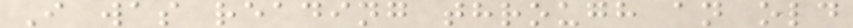I was reading through an old
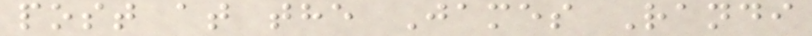post at the James Randi
